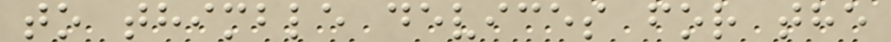to thimble devices for the
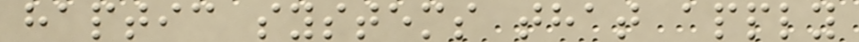haptic systems that apply
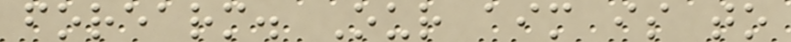forearm. Our aim is to
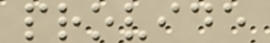provide
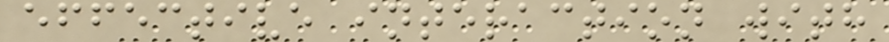effective interaction with
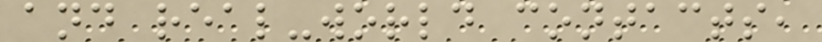and real-world contacts,
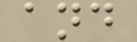and
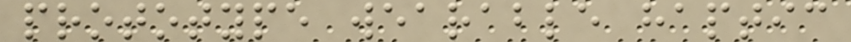prototype wearable haptic
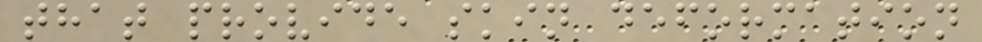that provide skin deformation
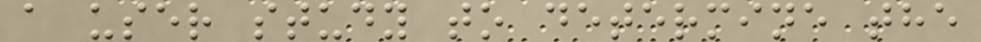a user study to determine the
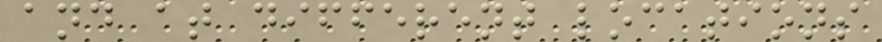and at different locations
